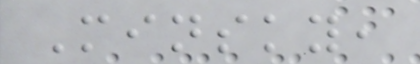Minsky,
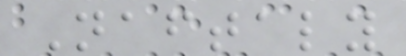Naftaly
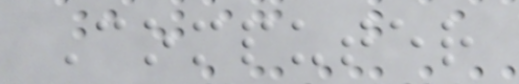Computer
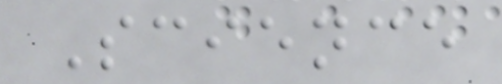Science
